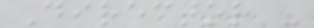Director -
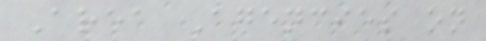Area Agencies on
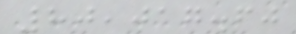80,017.60
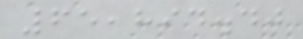65,894.40
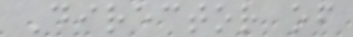Director of
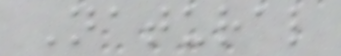Natural
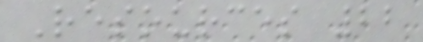Resources 22
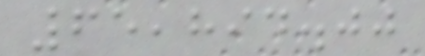65,894.00
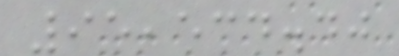95,534.40
